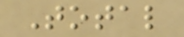Total
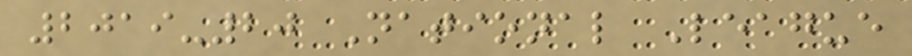2019-20 National League
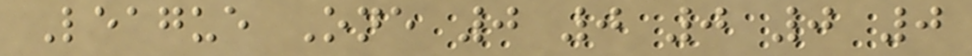League One 0 0 0 0 0
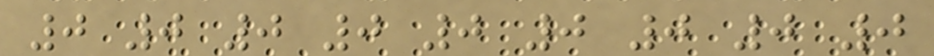0 0 0 0 0 0 0 0 0
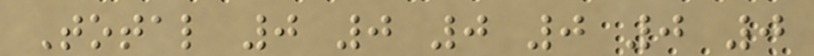Total 0 0 0 0 0 0
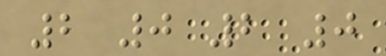2 0 2 0
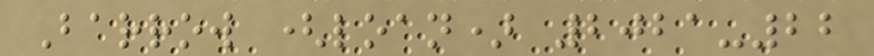Barrow (loan) 2021-22
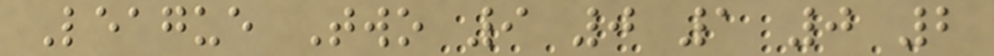League Two 9 0 1 0 2
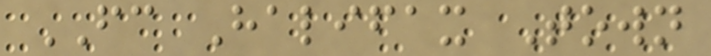FC Halifax Town
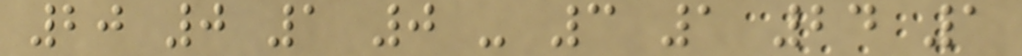20 0 1 0 - 3 1 24 1
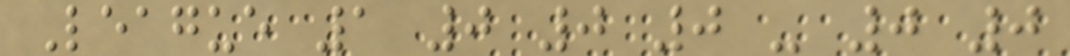League 1 0 0 0 - 0 0
